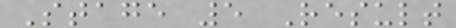Stage 5 Result
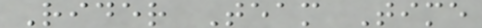Rider Team Time
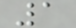1
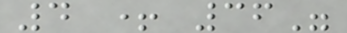4 + 36"
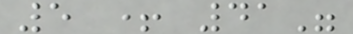5 + 41"
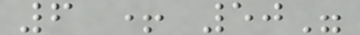6 + 50"
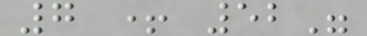7 + 52"
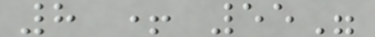8 + 55"
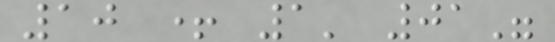10 + 1' 01"
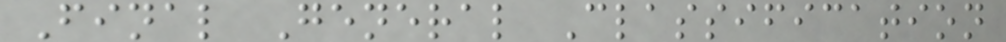Final General Classification
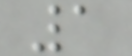1
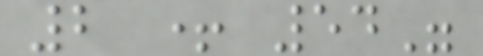2 + 54"
